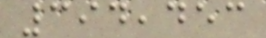394,453
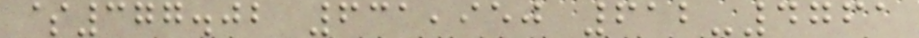$377.02 631,950 612-4761
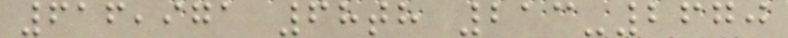616,971 68th 213-2670
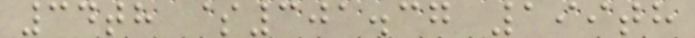34th $301.37 199th
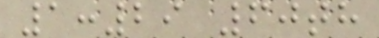1:29 60th
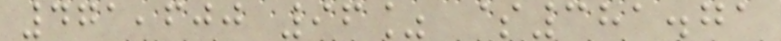471,600 96% $381.71
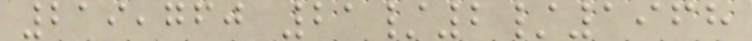219,760 21/2/1968
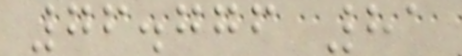76.776 81
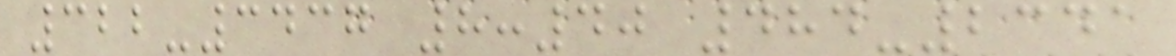322-3437 8:40 484-2341
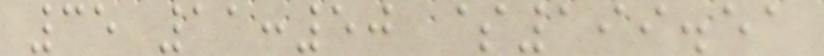35 11:50 $199.51
